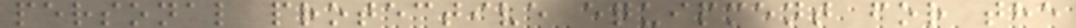personal protective equipment for the
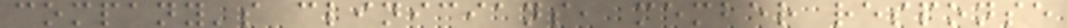company's clinicians, member response
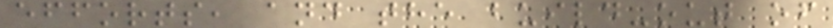efforts, and the build-out of
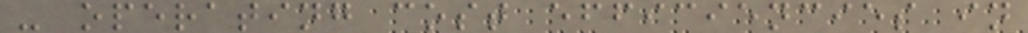- operating cost efficiencies in
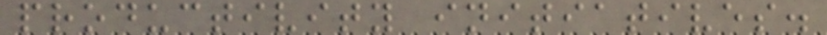productivity initiatives.
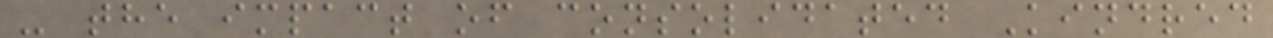- the impact of consolidated Kindred
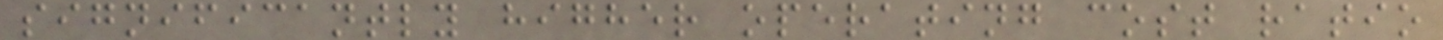significantly higher operating cost ratio
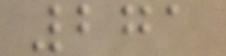271
